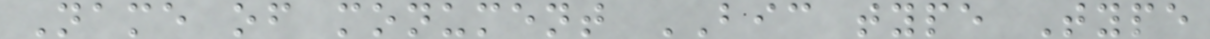Name of monument BIC type Type
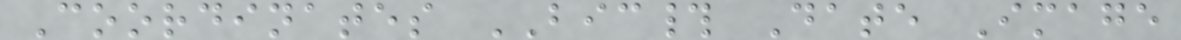Coordinates BIC# Date Image
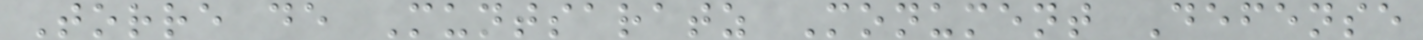Torre de Muntsaratz Monument Defense
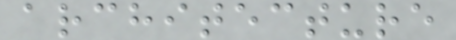architecture
